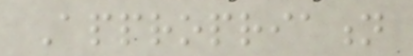Appropriation
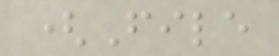(File
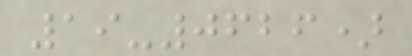19-0626)
